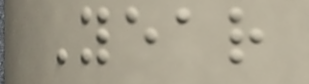Year
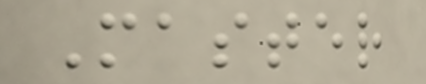Master
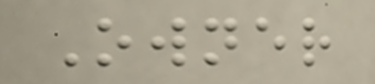Owner
